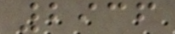2936
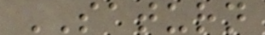SATURN
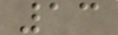13
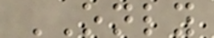ONLY
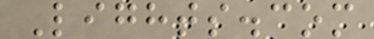Lights.com
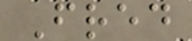Fred
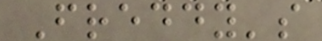Freddy's
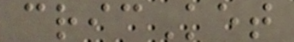cricKet
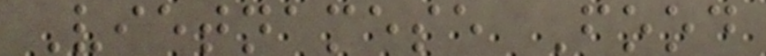Vietnamese Food
